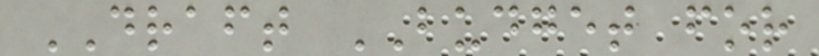DRAFT BUDGET for
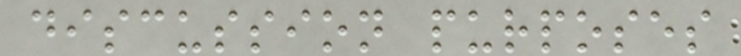discussion purposes
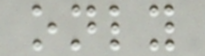only
